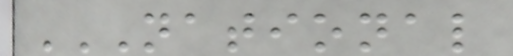NATIONAL
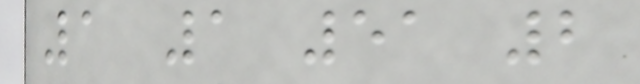1 1 51 2
